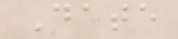Date
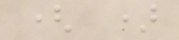( )
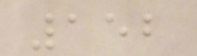152
